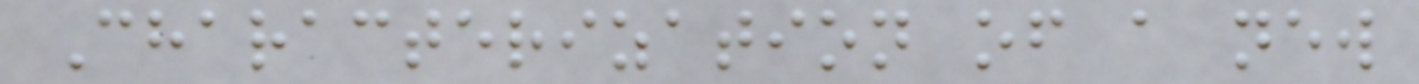Characterization of a new
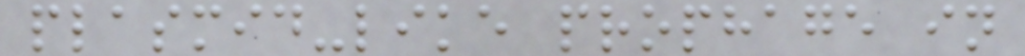plasmid-like prophage in
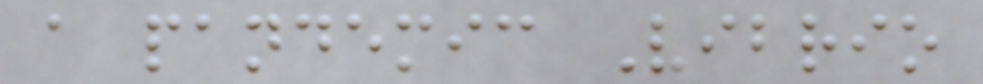a pandemic Vibrio
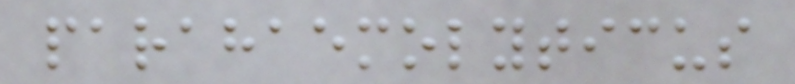parahaemolyticus
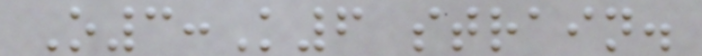O3:K6 strain.
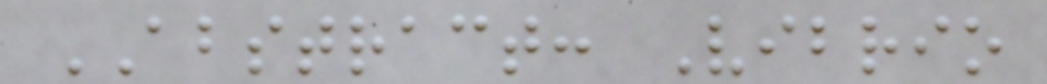ABSTRACT: Vibrio
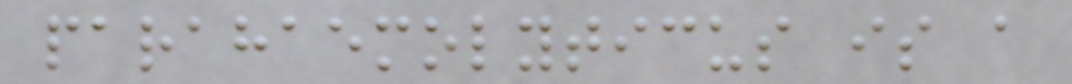parahaemolyticus is a
